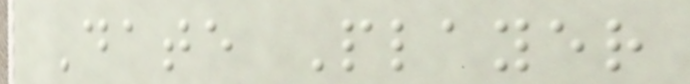Date Player
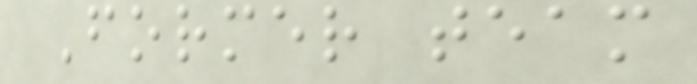Former team
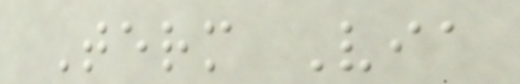Term Via
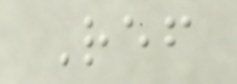Ref
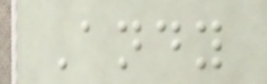Andy
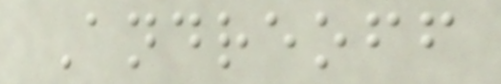Andreoff
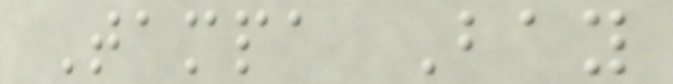Tampa Bay
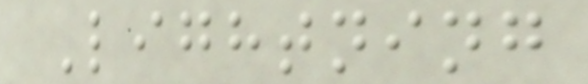Lightning
